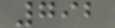792
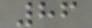86
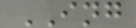ING
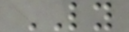LY
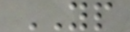YP
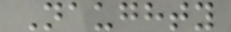Naughty
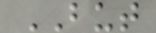BUT
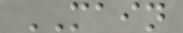MAIN
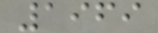1969
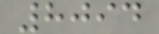8094
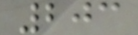203
